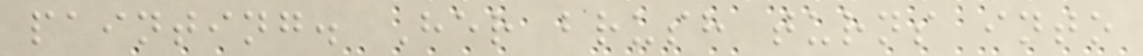painting. Her brush turns into
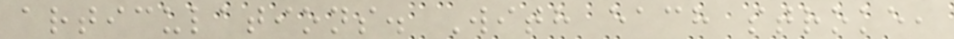articulations. With each stroke,
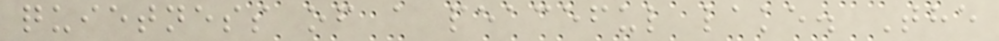quietness of a peaceful lake. The
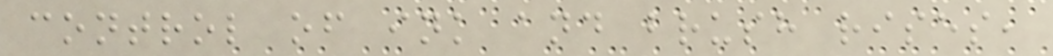control of ink and brush rises,
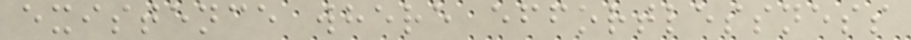existence where effortlessness
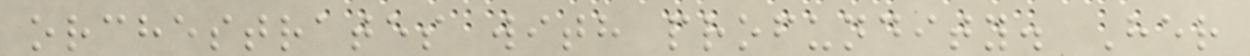orchestrates with profundity. Her
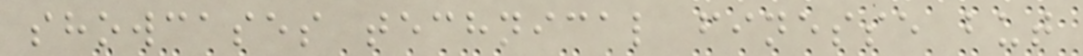showcases technical finesse but
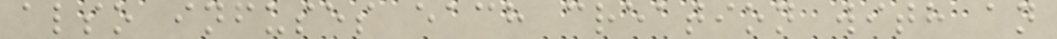also infuses each creation with an
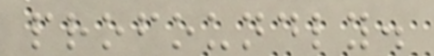profoundly.
